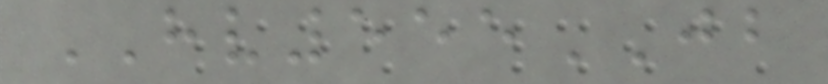HV555JB
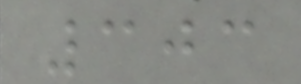303
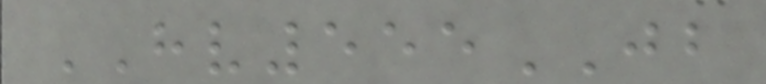HV555JB
